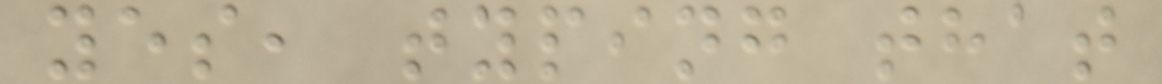yes, typing that
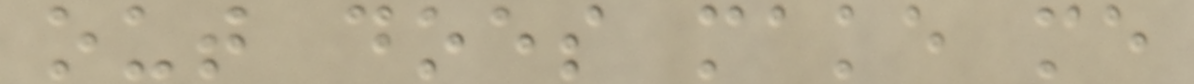out does make me
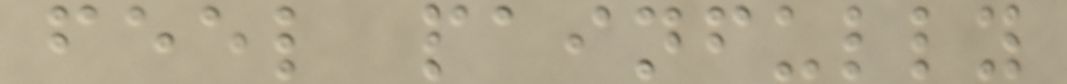feel painfully
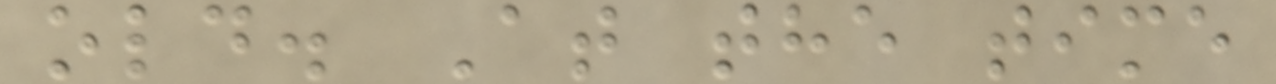old. At the time
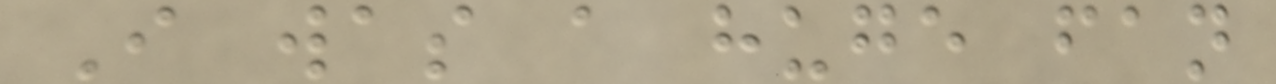I was a huge fan
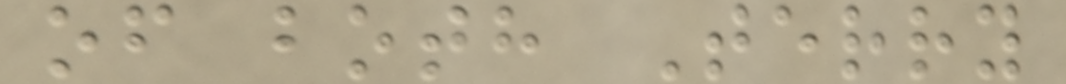of both Terry
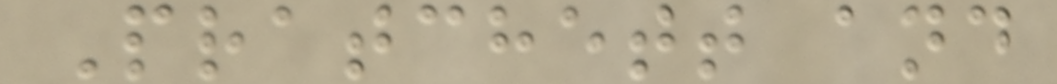Pratchett and
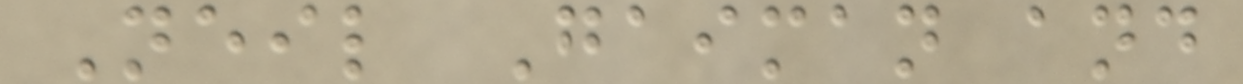Neil Gaiman and
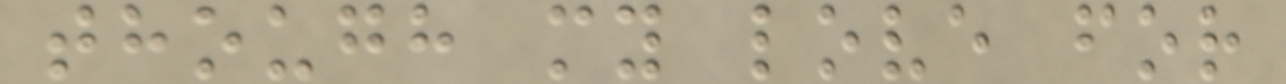though my love for
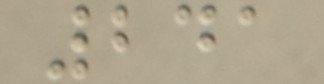241
